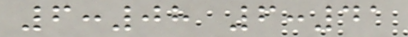6:08 6:41
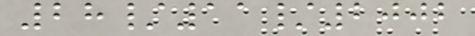28/11/2002
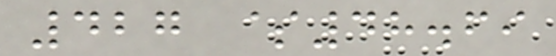427 $48.69
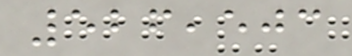526,503
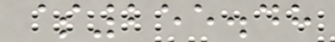$255.48
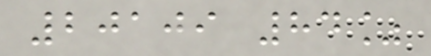20109 84%
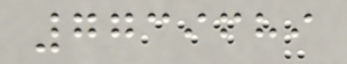7739689
